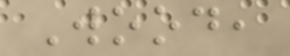Wood,
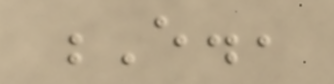E.,
